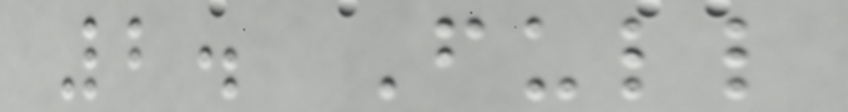2. Full
